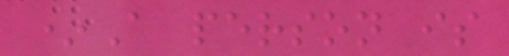*A person is
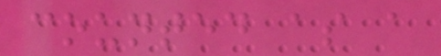counted as a
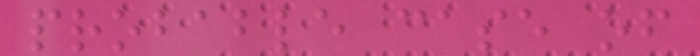probable case of
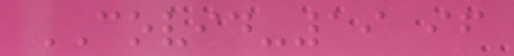COVID-19 if
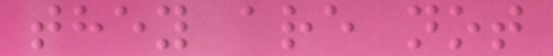they are not
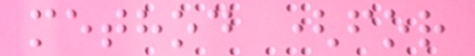method (for
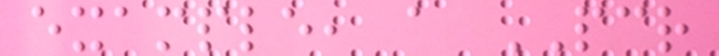example, a PCR
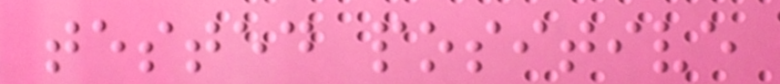tested positive
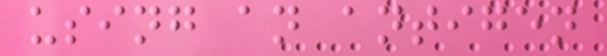using an antigen
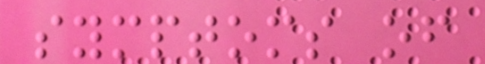symptoms of
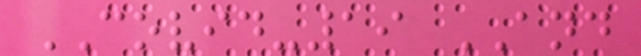COVID-19 AND
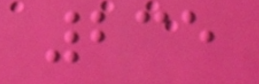235
